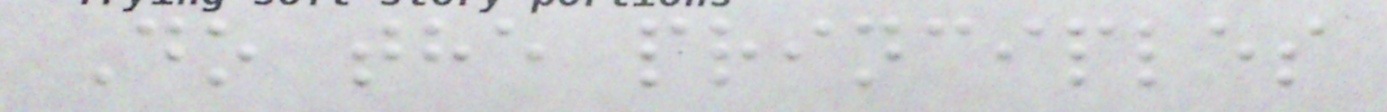Do the principles
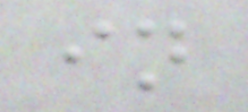in
